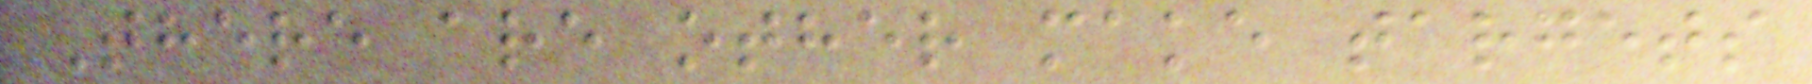There are other make targets
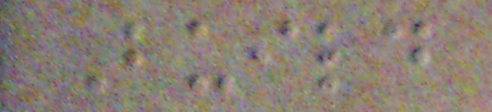Build
